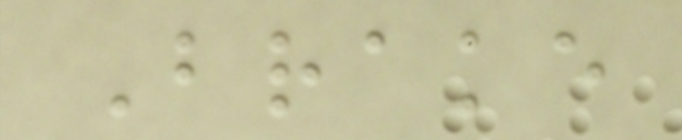Brake
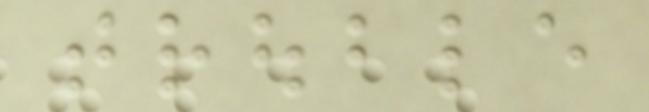trouble
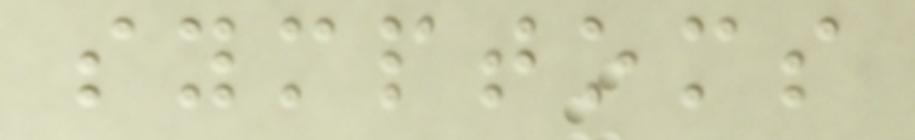symptoms
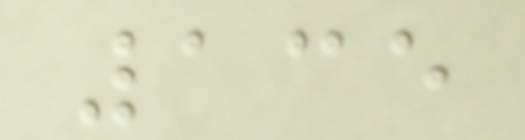135
